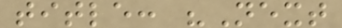title: "Next
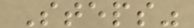Steps"
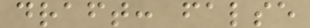draft: false
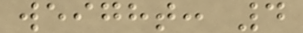weight: 4
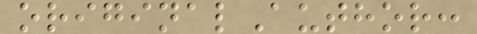originalAuthor:
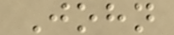John
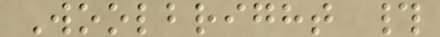Woolbright #
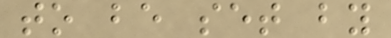to be set by
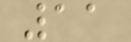11
